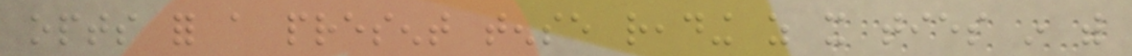opts for a present tense reading as it ties in with
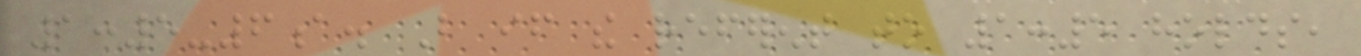1:5-6a. But if the referent to 1:5 holds,
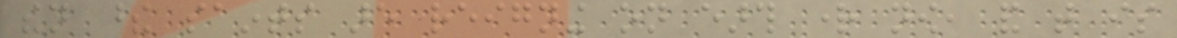then these saints are reigning on earth right now, and that is
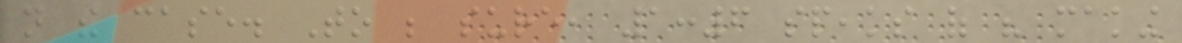not the case. To be sure, 1:6 speaks of his making
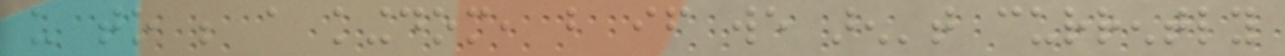us to be a kingdom, but if we aren't currently
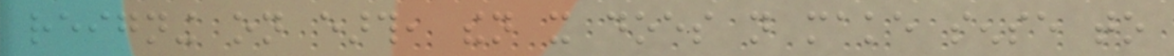reigning on earth, then it does not make sense to
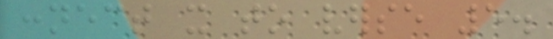connect it to verse 5.
